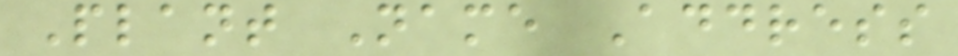Plant Name Address
